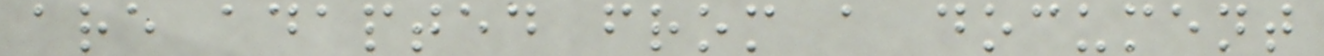are adapted from a document
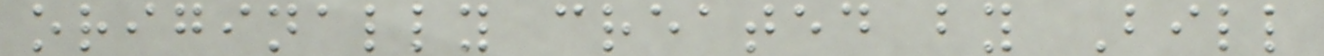originally created by Bill
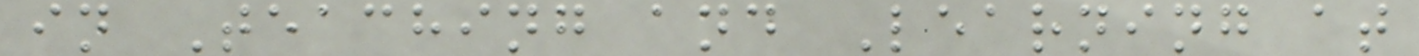in Teaching and Learning at
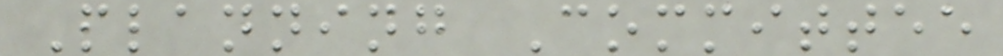Planning Committee
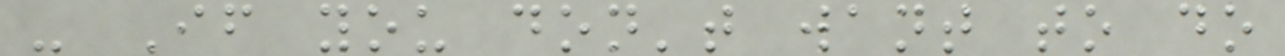- If you don't want to do
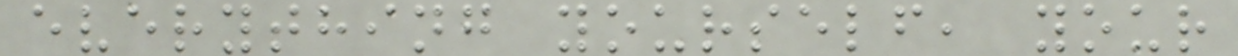everything yourself, your
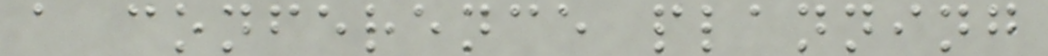a conference planning
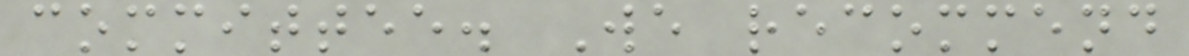committee. We recommend
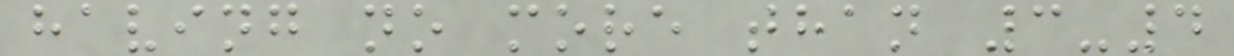having no more than 3-4
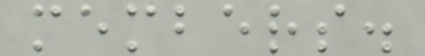members.
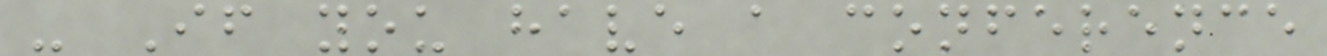- If you have a conference
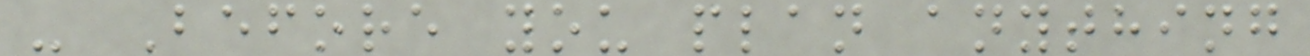- Before you plan anything
